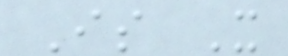Is It
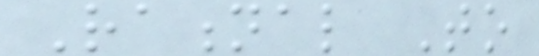Rational To
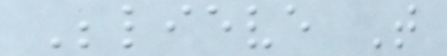Believe That
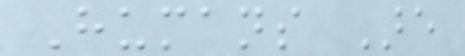Humans Are
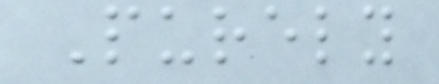Purely
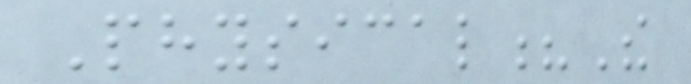Physical?The
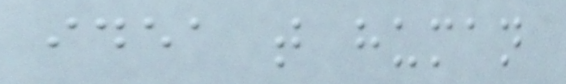idea that human
